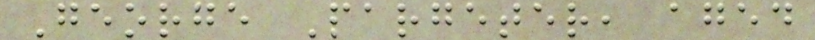George Pargeter, aged
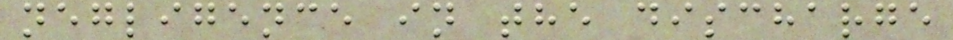negligence in the discharge
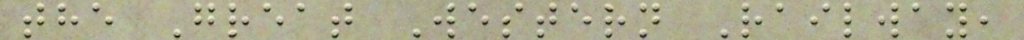the Great Western Railway,
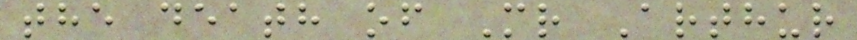the death of Mr Arthur
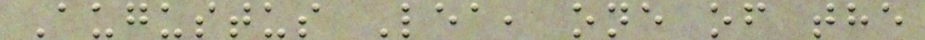Augustus Lea, one of the
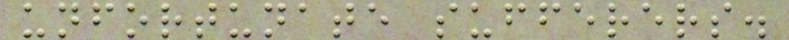unfortunate sufferers.
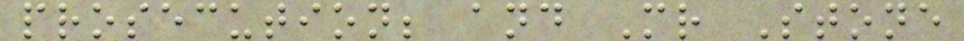prosecution; and Mr Stone
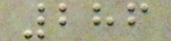286
